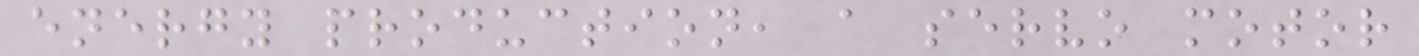energy production, a servo motor
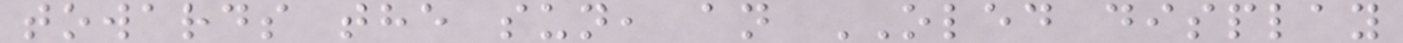towards the sun, an OLED display
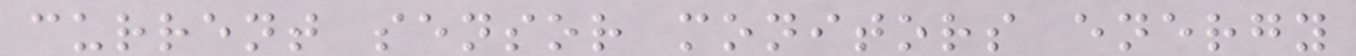current sensor monitors energy
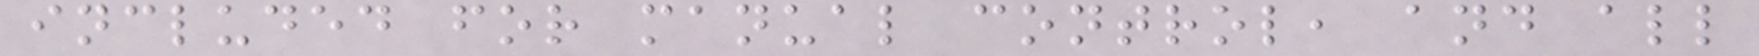included for manual control, and all
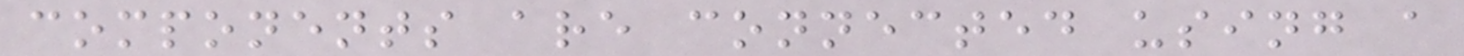components are connected using a
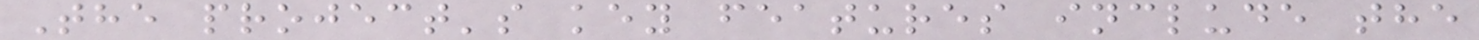The project's key features include the
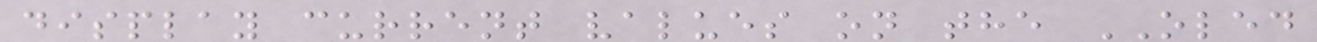display current values on the OLED
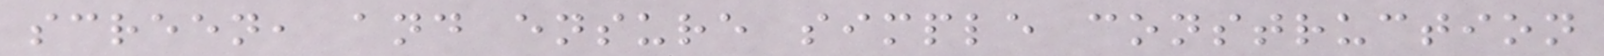screen, and ensure simple construction
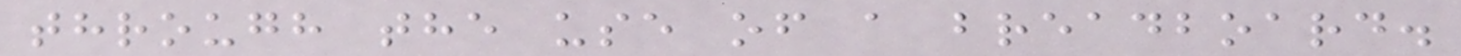through the use of a breadboard.
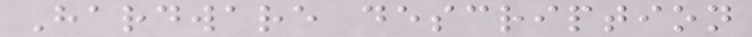Hardware description
